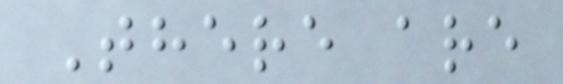There are
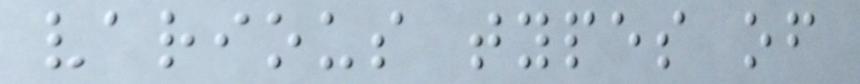various types of
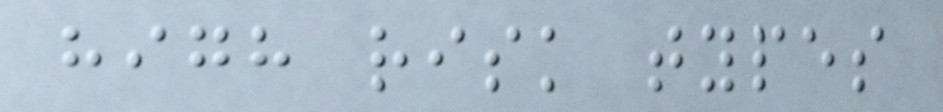high risk types
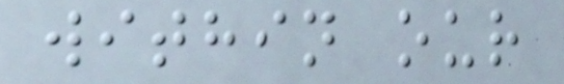within our
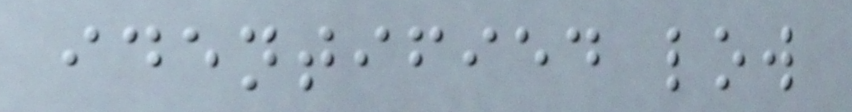identified low
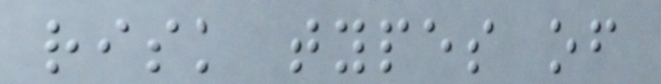risk types of
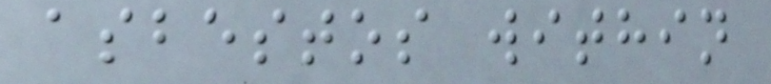asbestos within
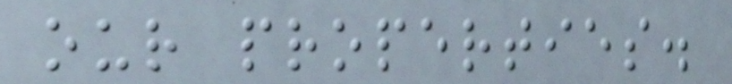our properties.
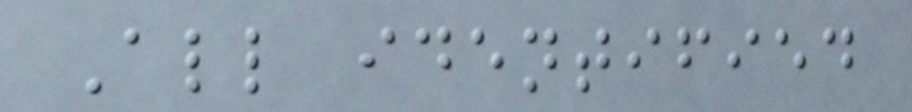All identified
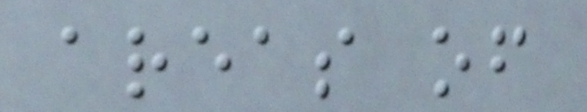areas of
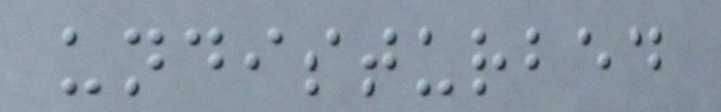undisturbed
